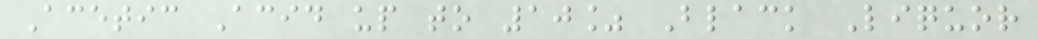Acetic Acid up to 10% Black Liquor
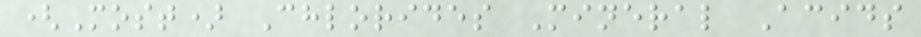(Most) Chlorides Mineral Acids
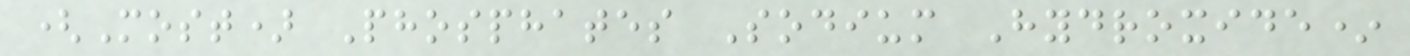(Most) Phosphates Sodium Hydroxide*
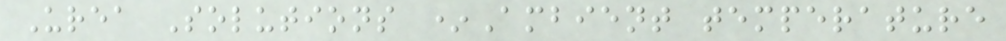Urea Solutions *Ambient temperature
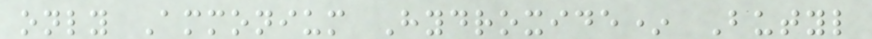only Ammonium Hydroxide* Butyl
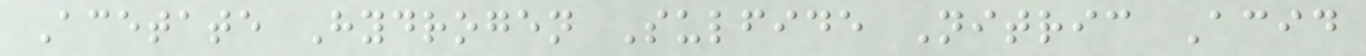Acetate Hydrogen Sulfide Nitric Acid
